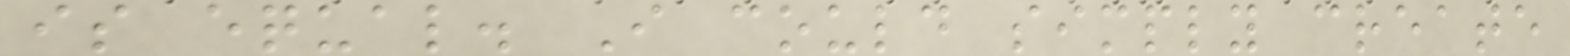is equal. I could simply create
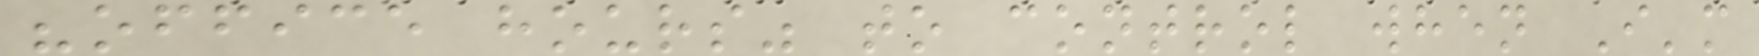"office hours" to control when I'm
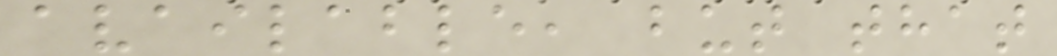available, but that
